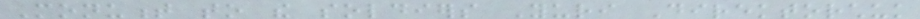Monument to the soldiers Yuri Direktorchuk
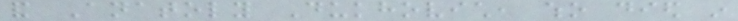and Anatoly Dukhovich, who died in
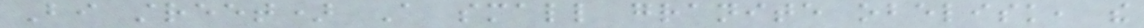Bi street) A small granite obelisk, the
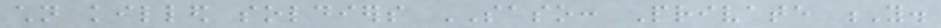children killed soldiers SASO: Private Y.
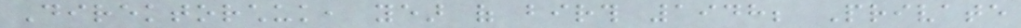Direktorchuk, year of birth 1948; Private
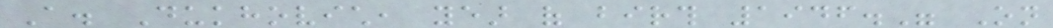A. Dukhovich, year of birth 1946." On
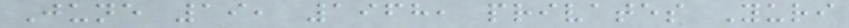June 19, 1968, privates Yuri
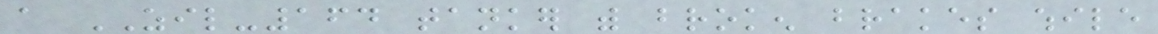a ZIL-164 tanker with broken brakes while
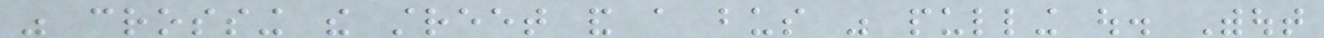was crossing the street and a bus was pulling out. Without
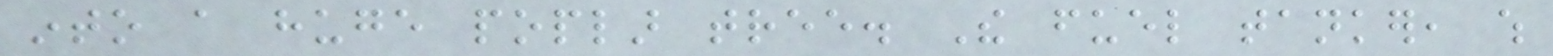into a huge poplar tree. The fuel tanker, which
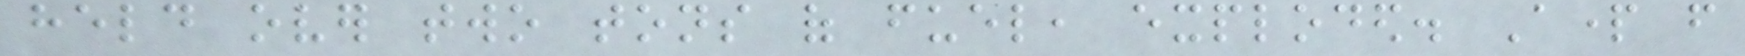held over two tons of fuel, exploded. Apart from
